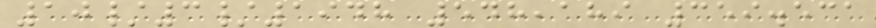10/3/1948 548,189 359.531
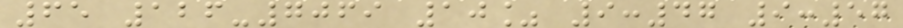65 126-7069 10% 9:47 9:57
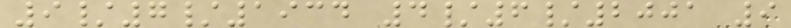9/7/1934 4/6/2001 9
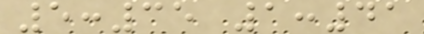5:35 1:41
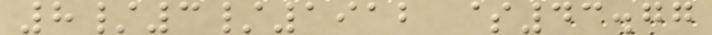8/3/1912 $43.77
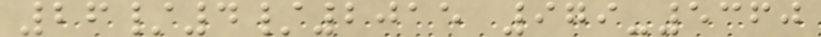26/4/2015 979-5360
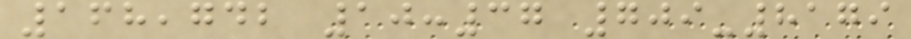168,742 10:37 709-8179
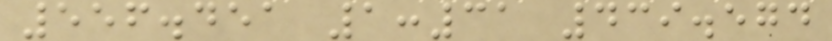556.451 1:31 439.574
